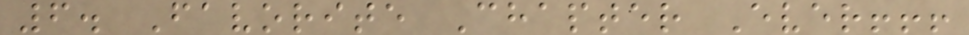6. Favorite Chapter Ever!!!
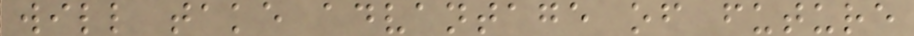will take advantage of future
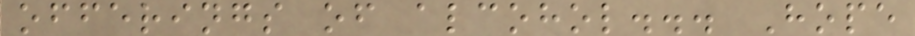offerings of alcohol... Hope
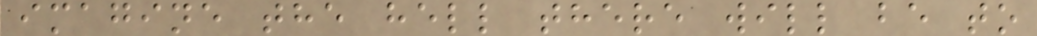imagine the hell there will be to
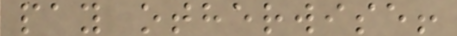pay otherwise!
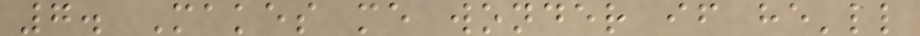7. Makes me wonder if he'll
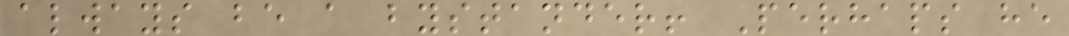always be a bystander! Perhaps he
